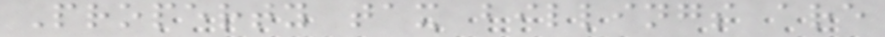Property tax billings are
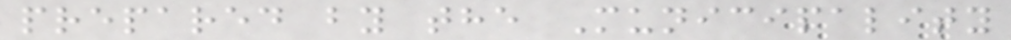prepared by the Municipality
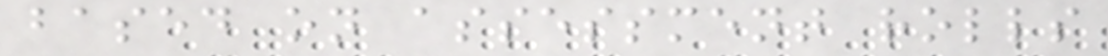based on assessment rolls
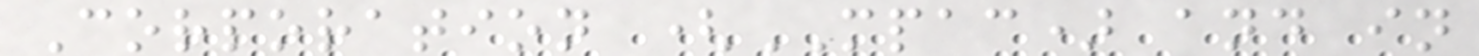Corporation (MPAC) and in
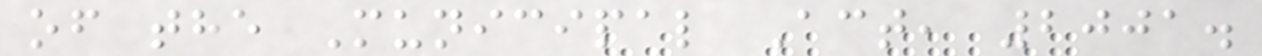of the Municipal Act, 2001.
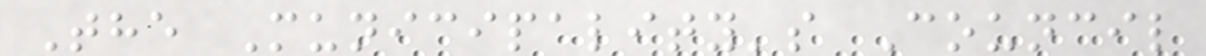The Municipality's Council
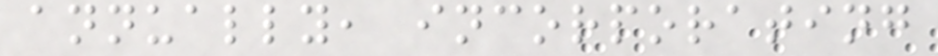annually, incorporating
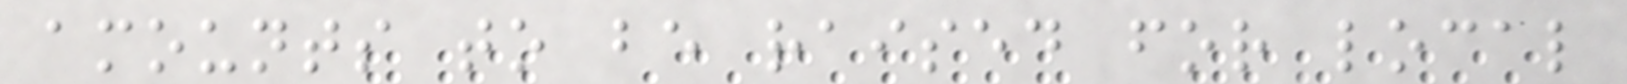amounts to be raised for local
